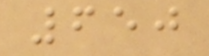650
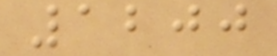1200
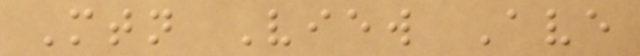Mtn View Ave
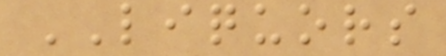LIQUORS
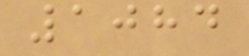1084
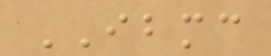IBMC
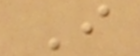I
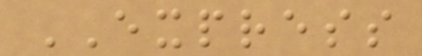EXPRESS
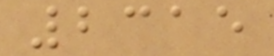2315
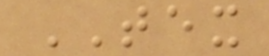TEX
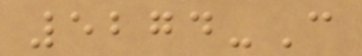5274-C
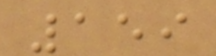159
